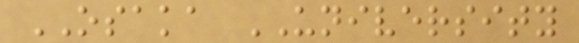OSAKA UNIVERSITY
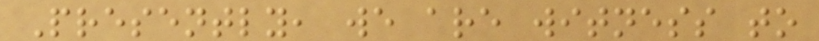Presently, we are witness to
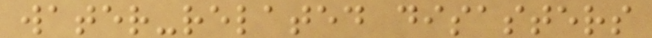water-related disasters
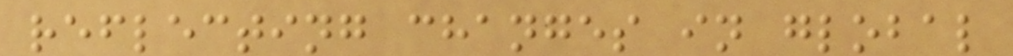reflecting changes in global
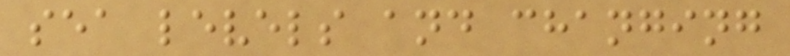sea levels and changing
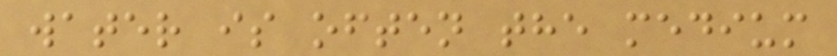water is often the medium
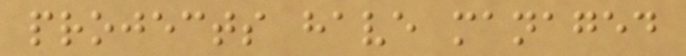projects have managed
